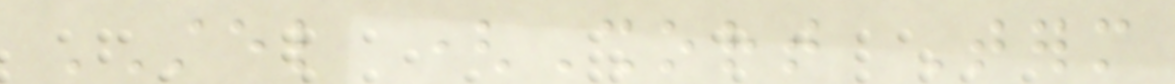STEL (Short Term
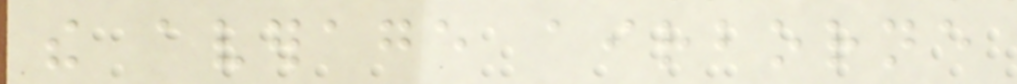the average airborne
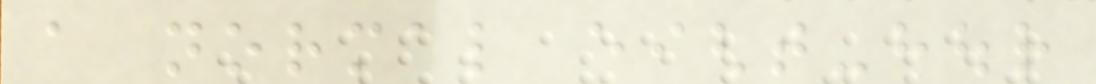a normal eight-hour
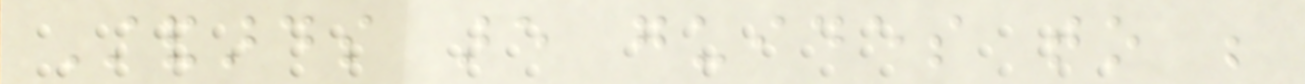Standards are guides to be
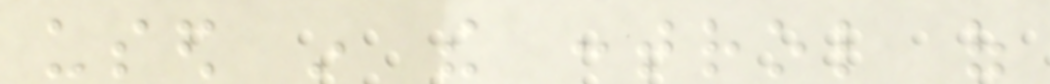used in the control of
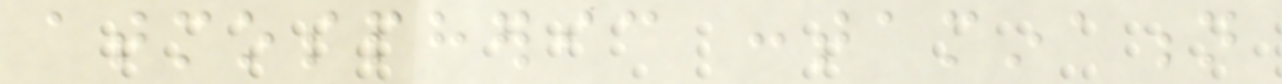atmospheric contamination
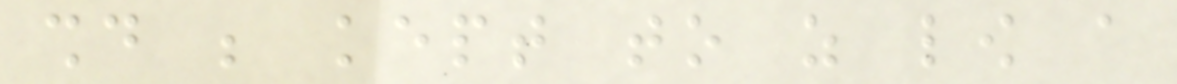should be kept to as low a
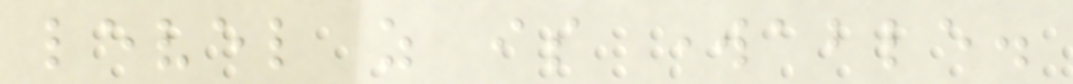level as is workable.
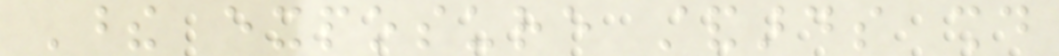These exposure standards should
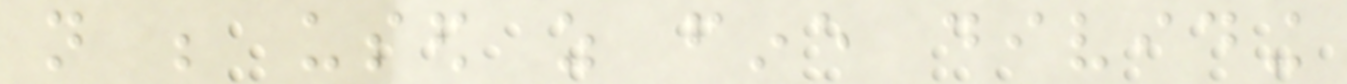not be used as fine dividing
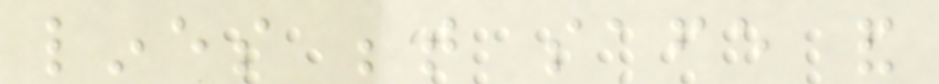lines between safe and
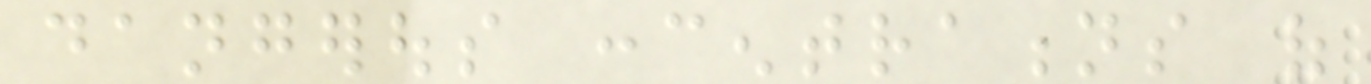dangerous concentrations of
